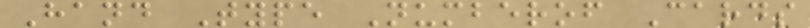Hand Type Numberof Cards
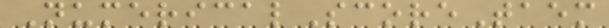NumericalScoreTaem
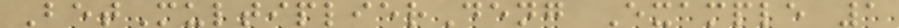BetMultiplierDeng Example 1
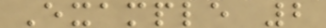Example 2
